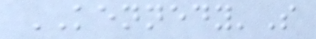KENNEDY'S
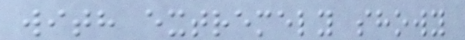with extremely showy
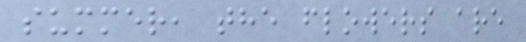summer, the flowers are
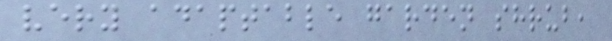very adaptable garden shrub,
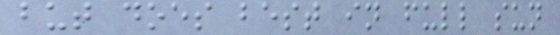but does best in full sun
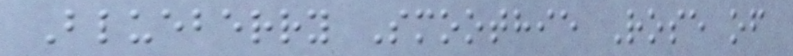Blueberry Smoothie Rose of
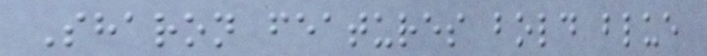Sharon features bold blue
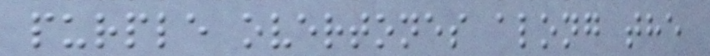purple overtones along the
